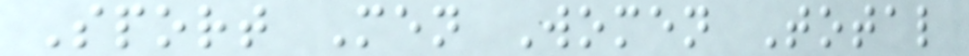Sport Men Women Total
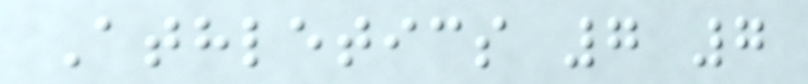Athletics 7 7
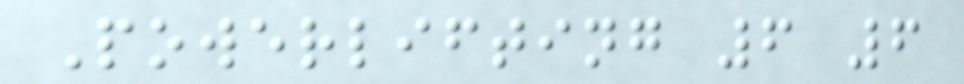Powerlifting 6 6
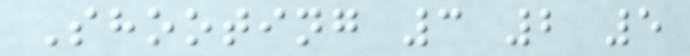Shooting 3 2 5
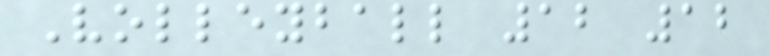Volleyball 12 12
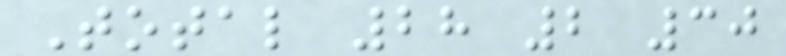Total 28 2 30
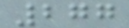277
